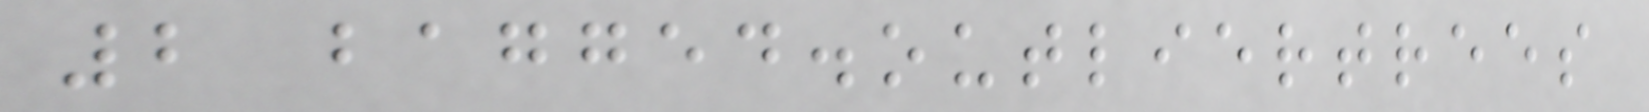2 bagged.outliertrees
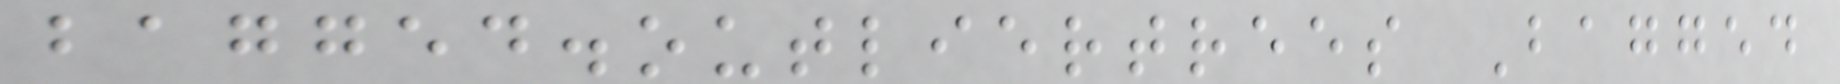bagged.outliertrees Bagged
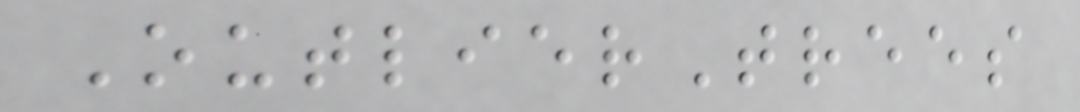OutlierTrees
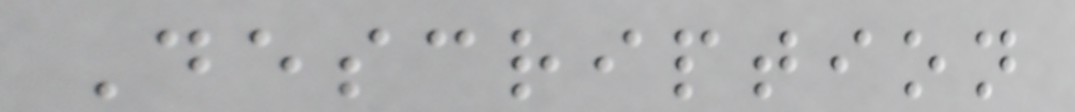Description
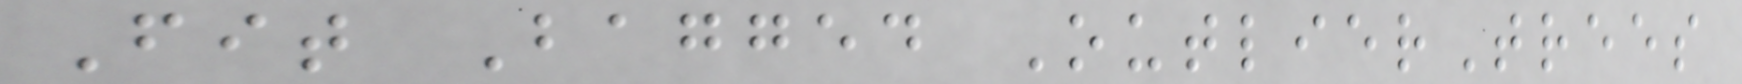Fit Bagged OutlierTrees
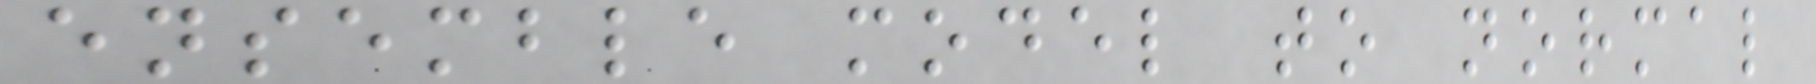ensemble model to normal
